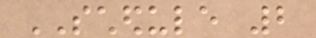SCHEDULE 2
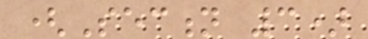(Section 3)
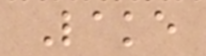Lake
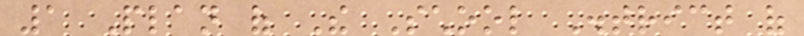1 Plan of The School District of
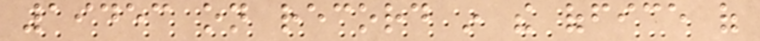19453 on record in the office of
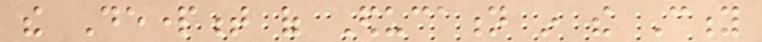the Department of Education in the City
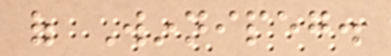of Winnipeg.
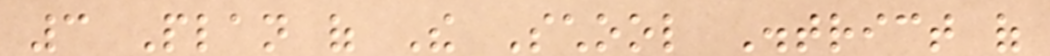3 Plan of The School District of
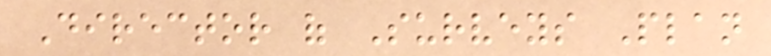Director of Surveys Plan
